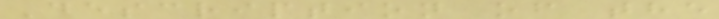Description of the
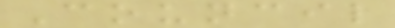Council
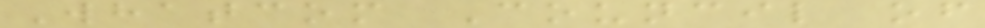Whatcom Council of
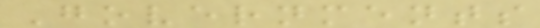Governments
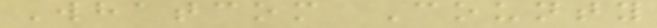Whatcom County
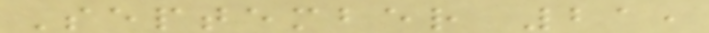September 21,
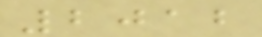2012
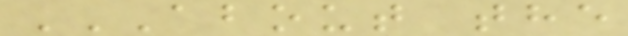ABOUT THE
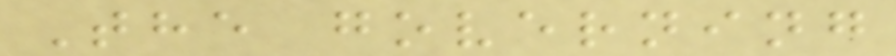The governing
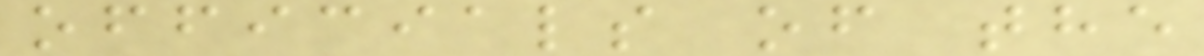officials of the
